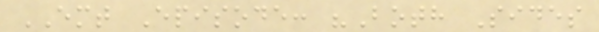EMT Episode: "Both Sides
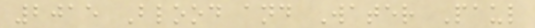2015 Blood and Water Paul
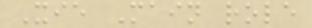Xie Main role
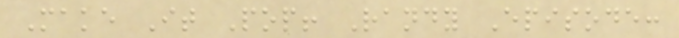Make It Pop! Randy Episode:
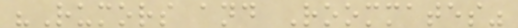"Rumors and Roommates"
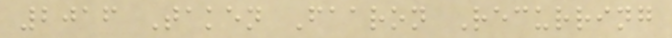2016 Taken Faaron Recurring
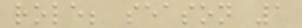role; season 1
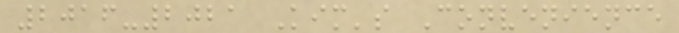2016-2021 Kim's Convenience
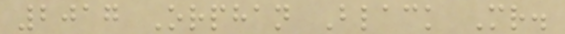2017 Orphan Black Mr.
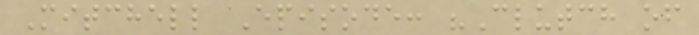Mitchell Episode: "Clutch of
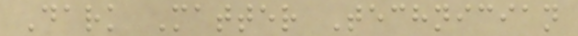Dark Matter Technician
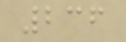236
